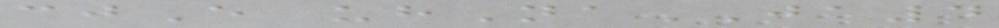cjE uhNaJA4
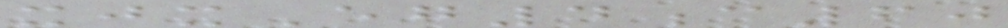xjxEg4c60
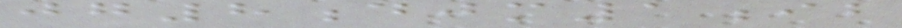jg8djm1ib
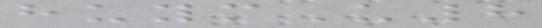huymU8
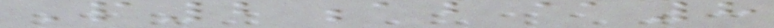P2ab@8
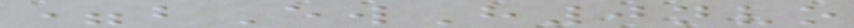=bEwH0nvo
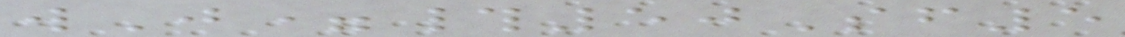wJ=#50Sf5
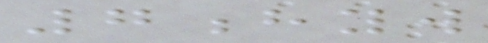7hyw
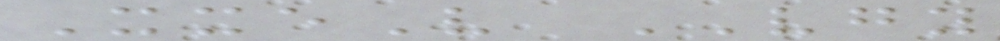XxeV VGY
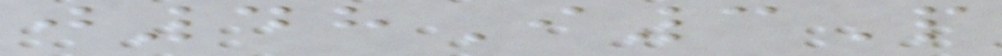j48I3P
